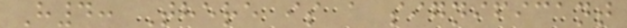H4: There is a significant
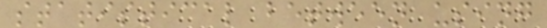statistical between using
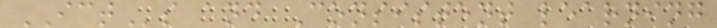ICTs and Consistent learning
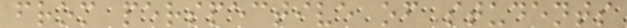from perspective of students
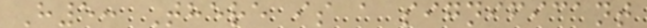H5: There is a significant
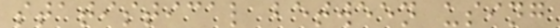statistical between using
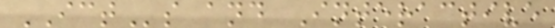ICTs and Interactive
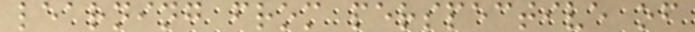learning from perspective of
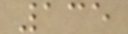135
